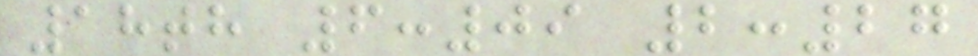18th 6:09 2:27
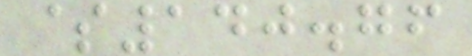$140.76
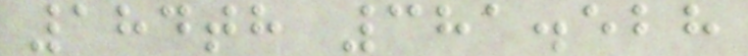184th 381.528
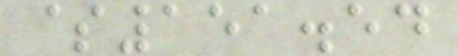$151.54
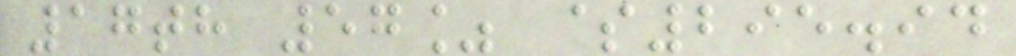17th 57% $295.94
